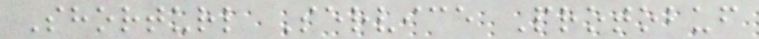Shorturl Service Protobuf
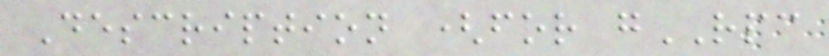Description (for gRPC
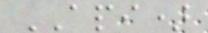API)
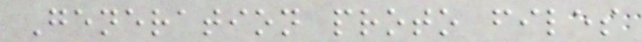Generation proto files
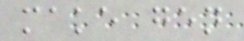make gen
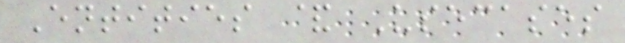Entities & Usecases
